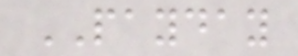PAYDAY
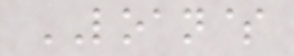LOAN$
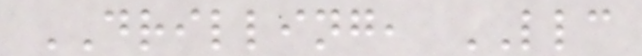DRILLING, LLC
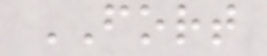FORT
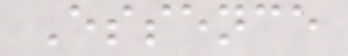Essence
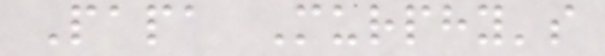Papa Murphy's
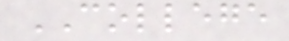COLLEGE
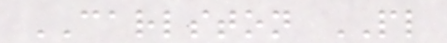CARLSTON PL
